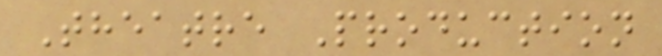Theatre Production
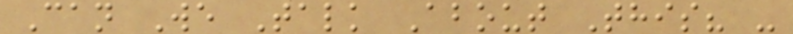Can We Talk About This? -
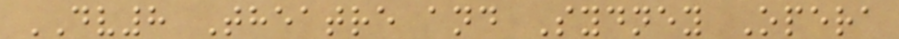DV8 Theatre and Sydney Opera
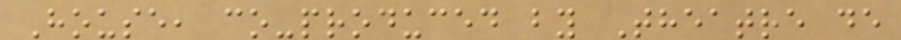House, co-produced by Theatre de
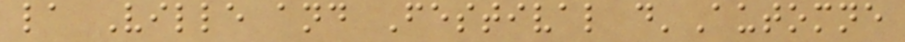la Ville and Festival d'Automne
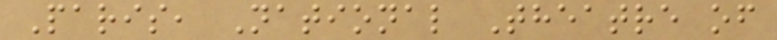Paris, National Theatre of
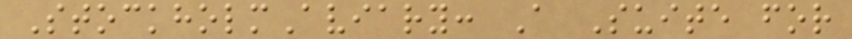StockholmAviary: A Suite for
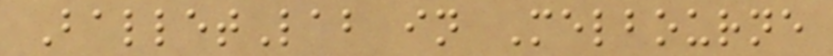BalletLab in Melbourne
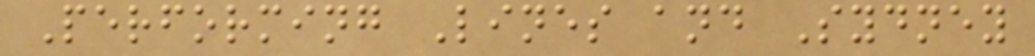Performing Lines and Sydney
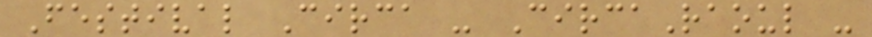Festival Circa - CircaRaoul -
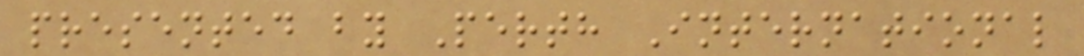presented by Perth International
